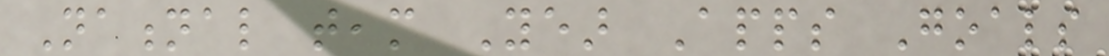National team Year Apps Goals
